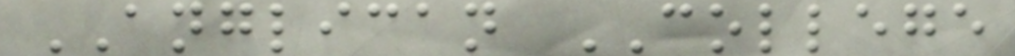ANGLICAN COLLEGE
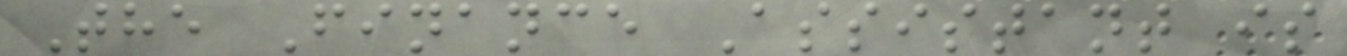The Finance Assistant is
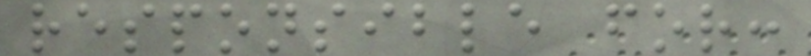responsible for:
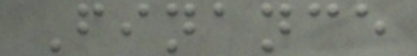Finance
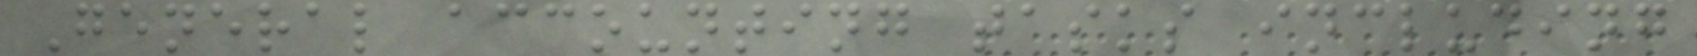General accounting tasks including
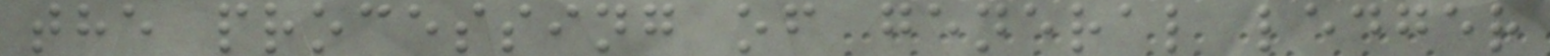the processing of general ledger
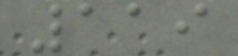119
